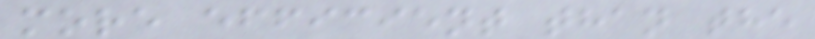more efficient than the
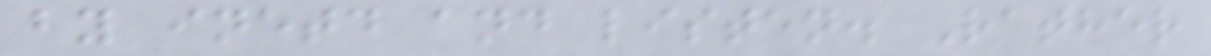by inetd and listen. Rather
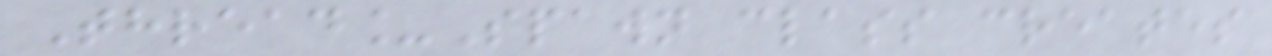Thread_Spawn class creates
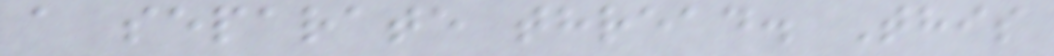a separate thread. This
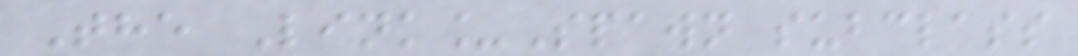The Link_Spawn subclass
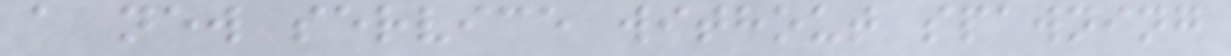a new service without spawning
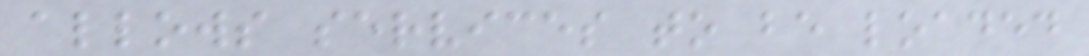allows services to be loaded
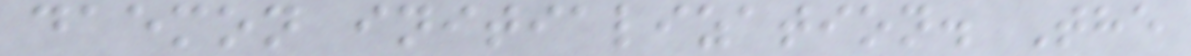daemon initialization. The
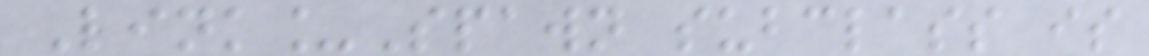Link_Spawn subclass is
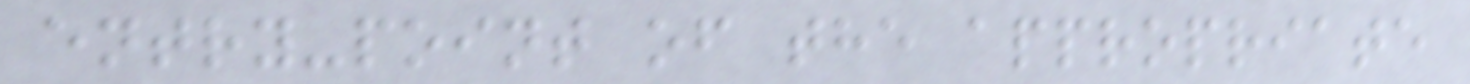entry-point of the appropriate
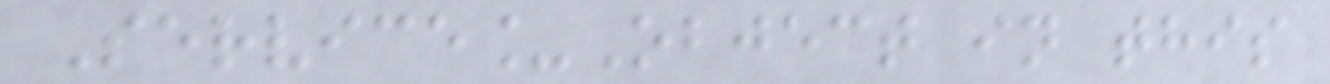Service_Object in this
